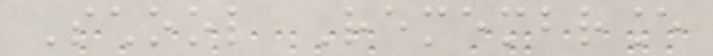School Remembrance
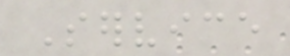Service
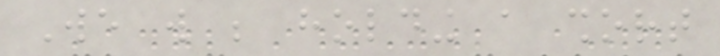We will be holding a short
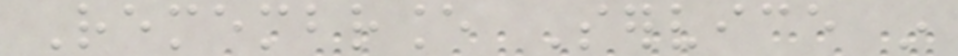Remembrance Service in
